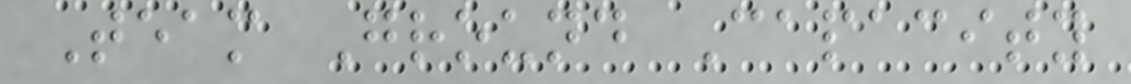Team Ground Capacity
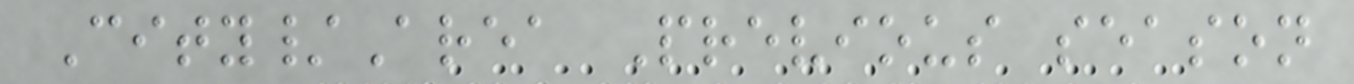City/Area Previous season
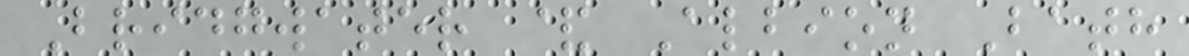Bridgwater & Albion Bath
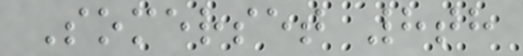Somerset 8th
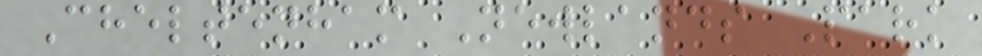Cheltenham Newlands Park
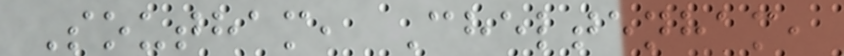Southam, Cheltenham,
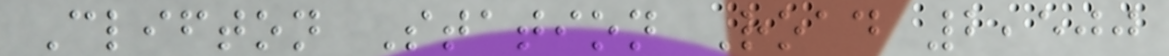Clifton Station Road 2,500
